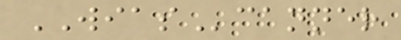WIAScanner
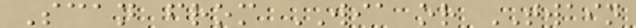Scan from WIA or TWAIN
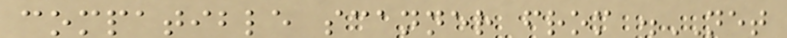compatible scanner from .NET
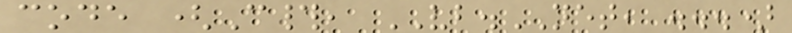code (C#, VB.NET, ...)
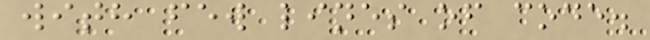with few lines of code.
